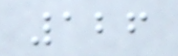126
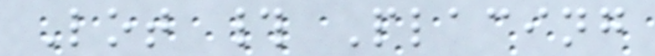Lot # Placing
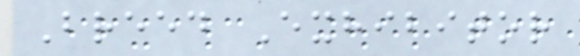Breed Exhibitor
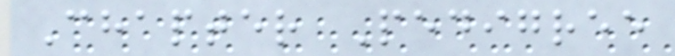Chapter Pedigree
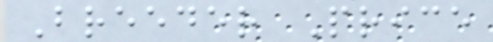Breeder Price
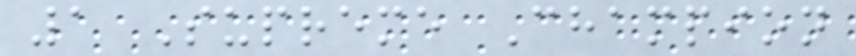1 Supreme Champion
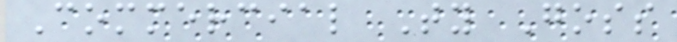Commercial Ty Goss
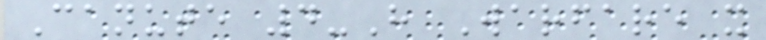Canute 4-H Warfare x
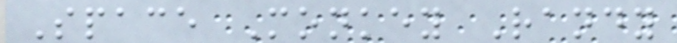Space Monkey Randy
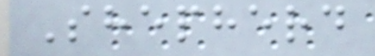Shepherd
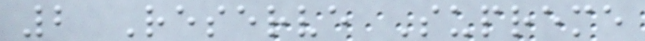2 Reserve Supreme
